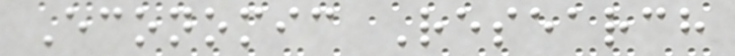Economic Research
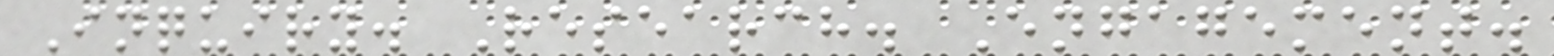Inquiry. Research. Engagement.
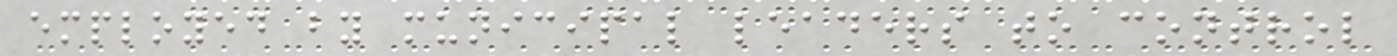employed by municipal leaders to control
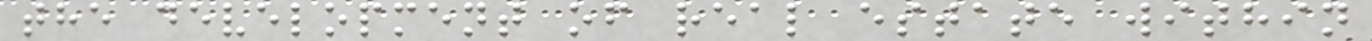the development of real estate within
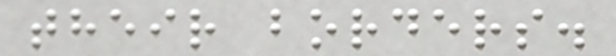their borders.
